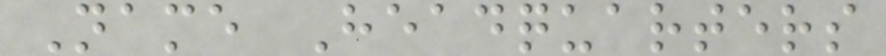Name Headquarters
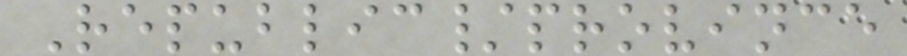Republic/province
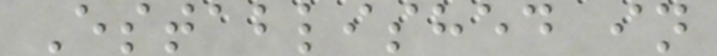Established in
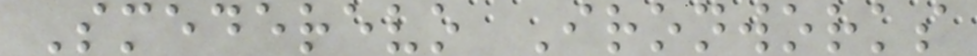Smederevo Ironworks
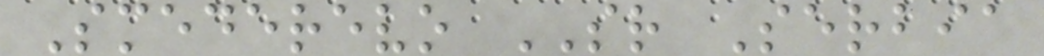Smederevo SR Serbia
